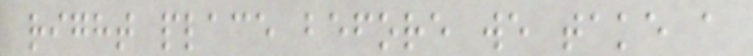right place before we take a
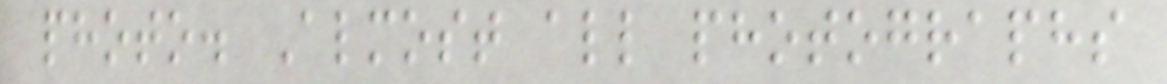photo. Almost all photographs
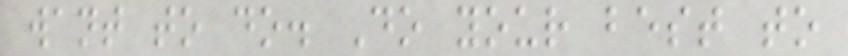want to do. Do your best to
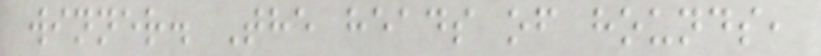winner. The heads of hounds,
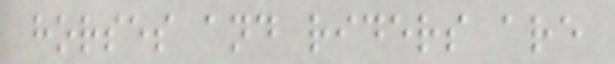horses and riders are
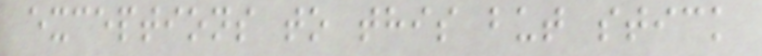exceptions to this but stick
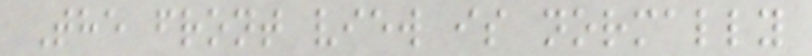The front view is normally
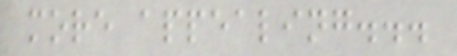more appealing...
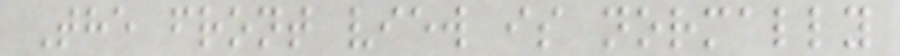The front view is normally
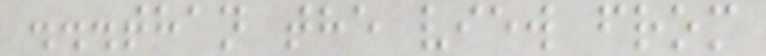...than the view from
